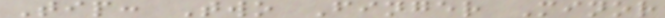Tip: Two Finger Minor
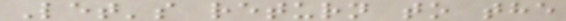Let's return to the
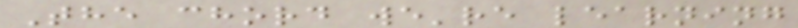The chord we're learning
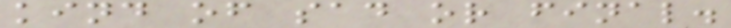kind of sad or final.
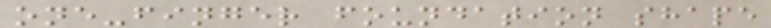one-finger foundation shape
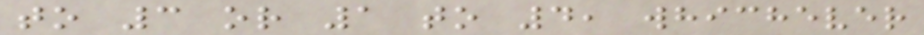to 3 or 1 to 4, whichever
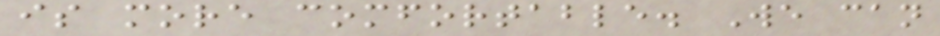is more comfortable. We can
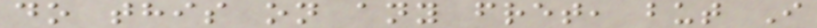do this on any fret, but I
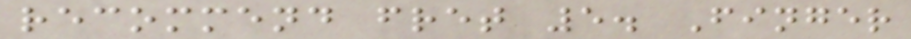recommend fret 5. Finger
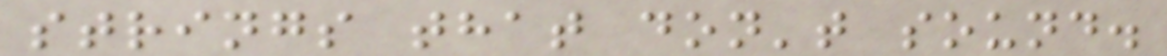strings that don't sound.
